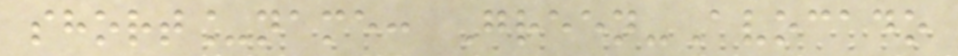short_name: Green-Avocado
